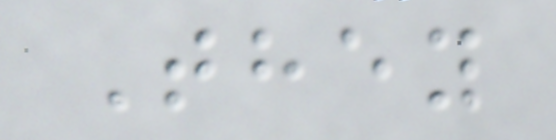They
